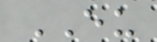EU
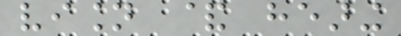vision & hearing
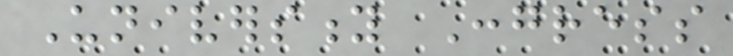University Congress
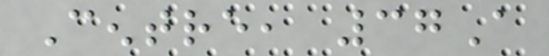Centre, 37A
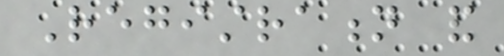Registration and
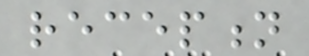reception
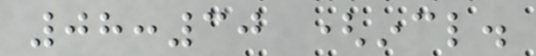08:30 (incl.
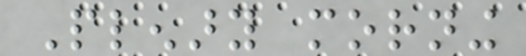Plenary morning
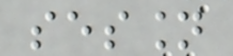session
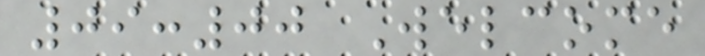09:00 Welcome
